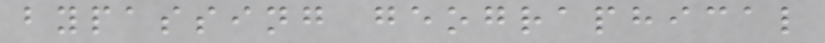bypassing geographical
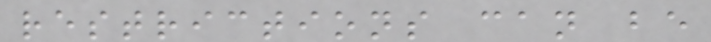restrictions can be
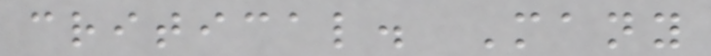critical. Many
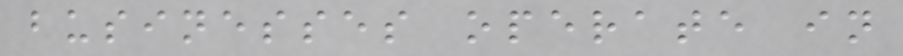businesses operate in
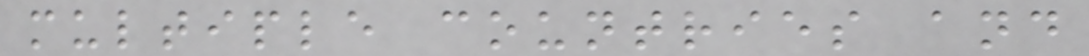multiple countries and
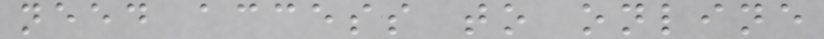need access to online
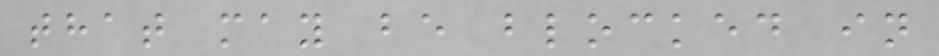that may be blocked in
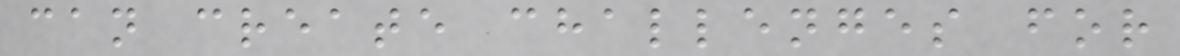can create challenges for
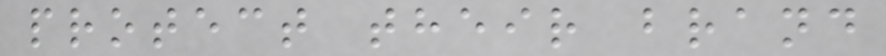protect their brand
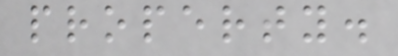property.
